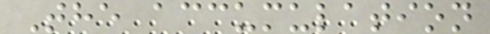The accumulation
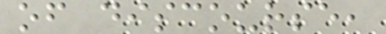of discourse,
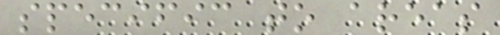specific to areas
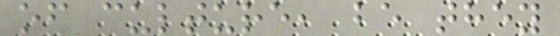of culture, be they
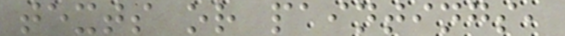texts or paintings,
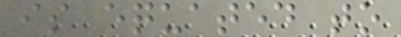is equated to
